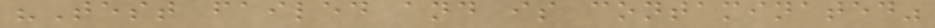"Test failed and is contaminated"
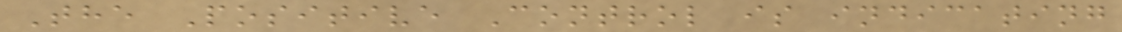The Positive Control is indicating
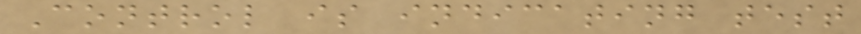Control is indicating test
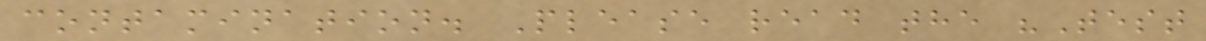contamination. Please read the "Test
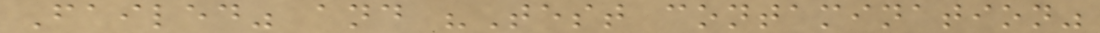Failed" and "Test contamination"
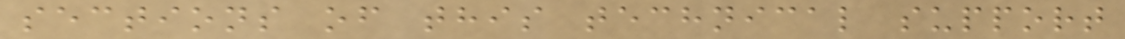sections of this technical support
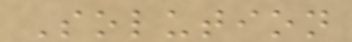Solution
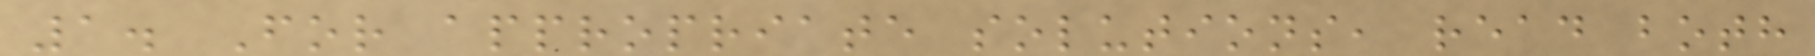1. For appropriate solutions, read both
